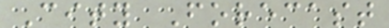City Forecast
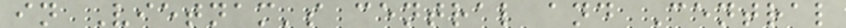in Vietnam's central and Central
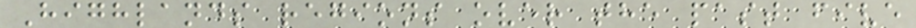Highlands regions over the past five
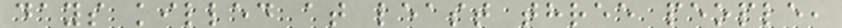days killed at least three people,
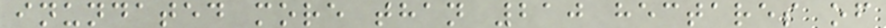inundated more than 210 hectares of
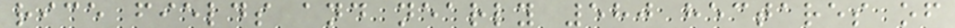rice fields and nearly 580 hectares of
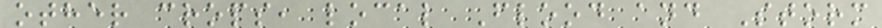other crops, local Flood and Storm
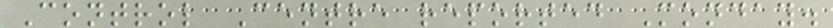Control Centre reported Monday.
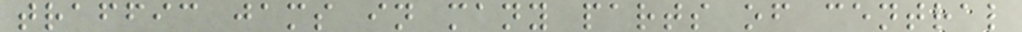traffic jams in many parts of central
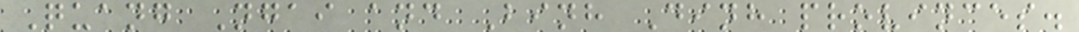Quang Ngai and Binh Dinh provinces.
